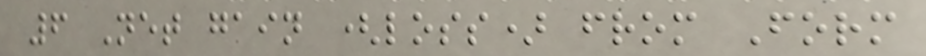6 Net gain (loss) from Form
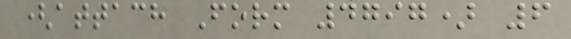(attach Form 4797) 6
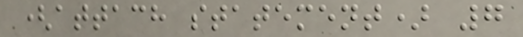(attach statement) 7
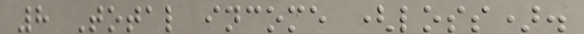8 Total income (loss).
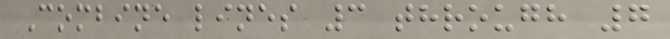Combine lines 3 through 7
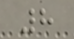8
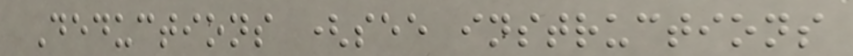Deductions (see instructions
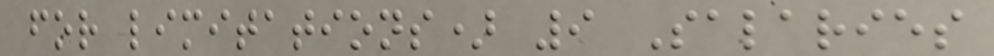for limitations) 9 Salaries
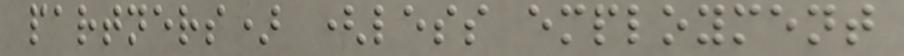partners) (less employment
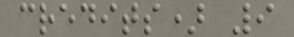credits) 9
